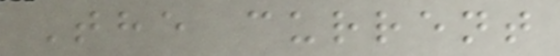The current
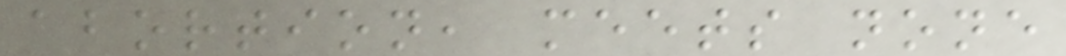abortion, meets none
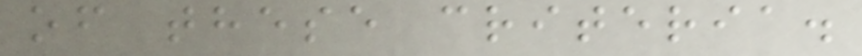of these criteria.
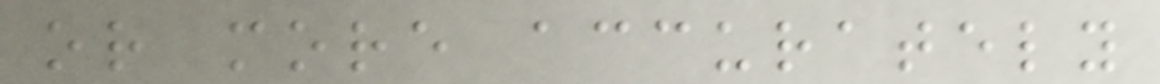or more accurately
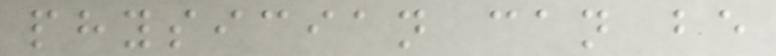physician can be
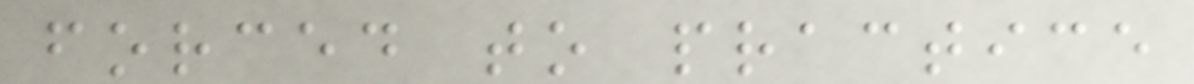forced to practice
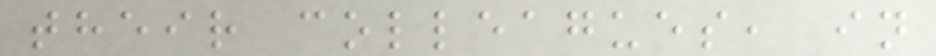their colleagues, in
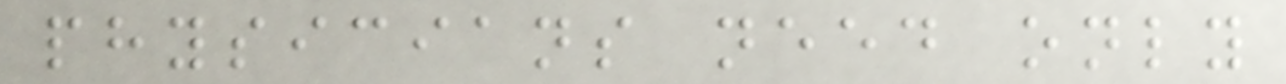physicians need only
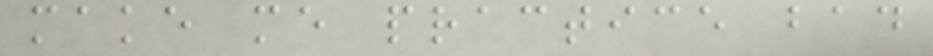make me practice bad
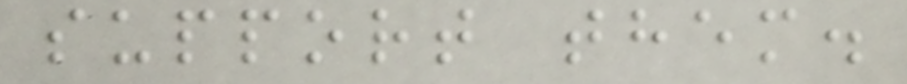support them.
